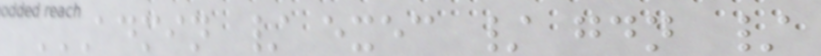ADMIN / EXEC / GDN /
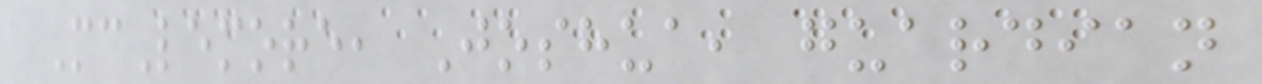McLemore, Joshua, guardian
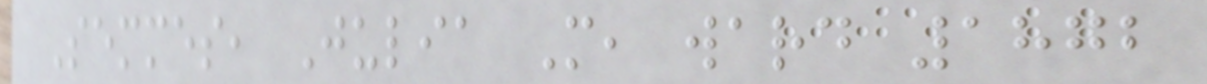Semmes, Julia M, ward 1872
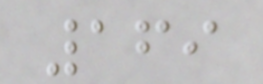169
